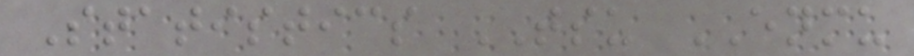Statistics TSU ENMU
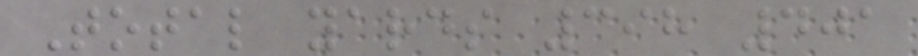Total yards 398 401
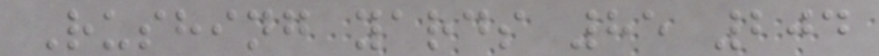Rushing yards 85 204
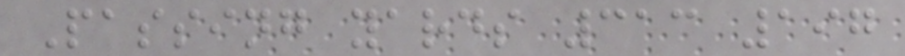Passing yards 313 197
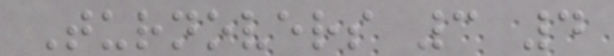Turnovers 3 4
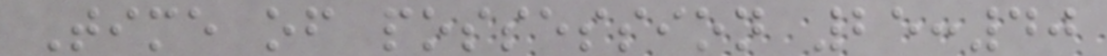Time of possession 25:40
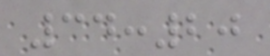34:20
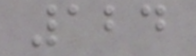124
